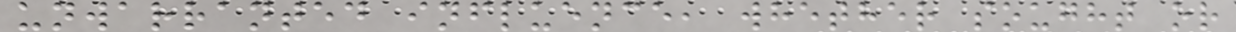unwarranted influence, whether sought or
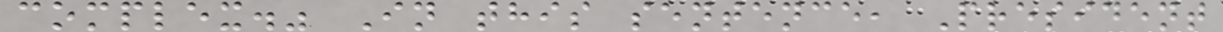complex." In this sentence, President
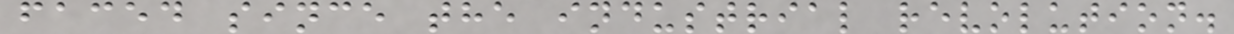faced since the industrial revolution.
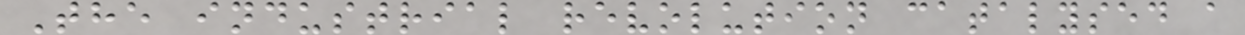The industrial revolution catalysed a
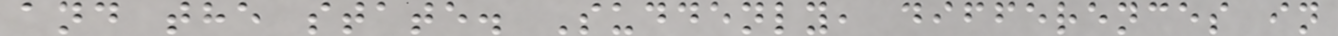and the state. Suddenly, differences in
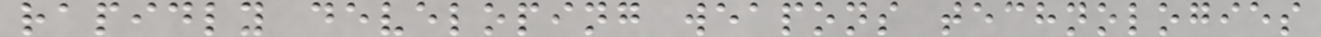rapidly developing weapons technologies
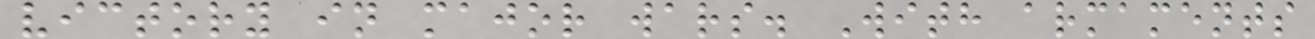victory in major wars. With armaments
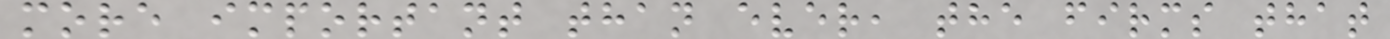more important than ever, the firms that
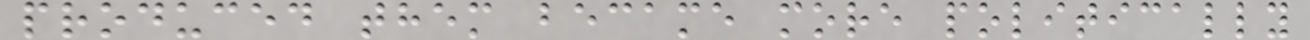produced them became more politically
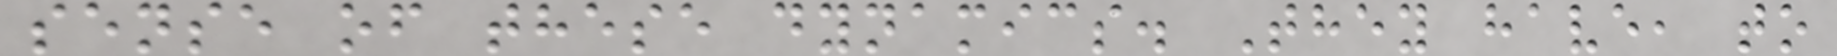sense of these dynamics. They have, to
